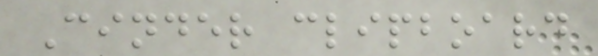Cinder clipboard
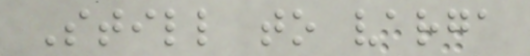Still to varga
